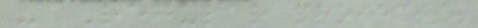- Regular projects.
